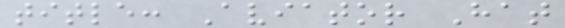title: Aviator Hat
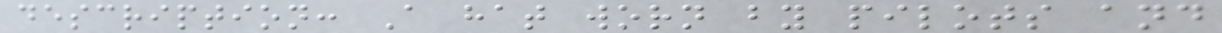description: A hat worn by pilots and
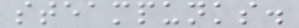steampunks.
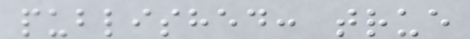published: true
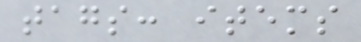tags: items
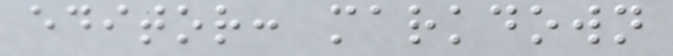editor: markdown
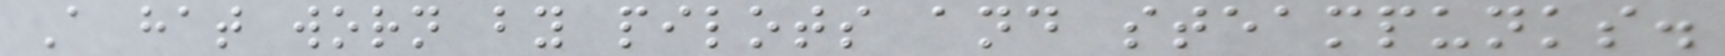A hat worn by pilots and steampunks.
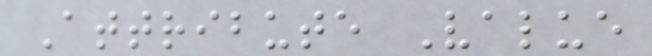Attribute Value
